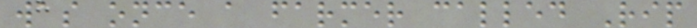was once a farmer called Rip
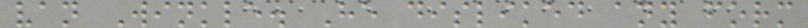van Winkle. He disliked any form
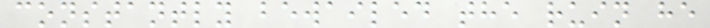constantly bewailed the ruin he
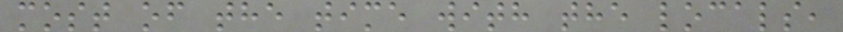most of the time with the locals,
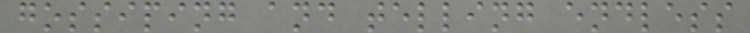gossiping and telling endless
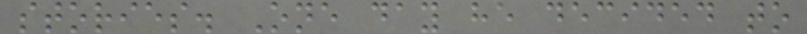stories. One day he decided to
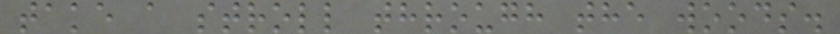take a stroll through the woods.
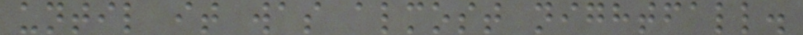until it was almost nightfall.
